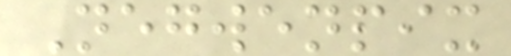Negwenpix
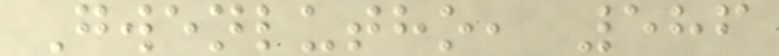Gwenlutho, 586
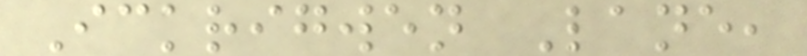Ickrigwen Lane,
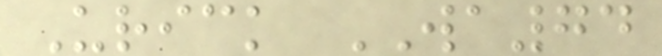Urick WA74
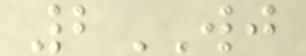2WJ
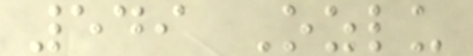549 Ozlu
